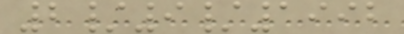2/9/1992
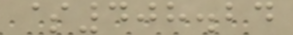$408.24
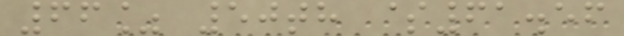66% 50th $61.56
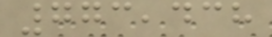773,438
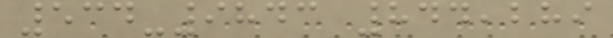534-9843 844,289
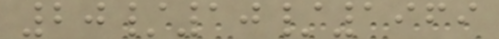20/10/1969
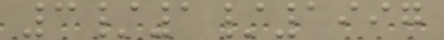3/1/1997
